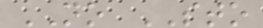NO STO
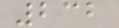232
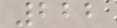222
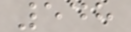548
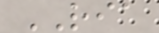RIA
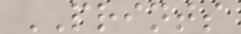PRINTS
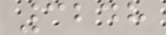3248
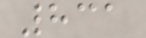831
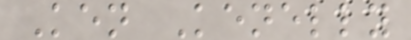Ken Kenelly
